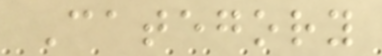Category
